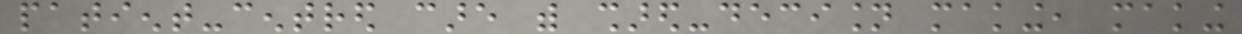patient-centred care with shared-decision making, making
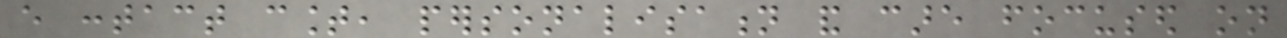every contact count, personalisation and care focused on
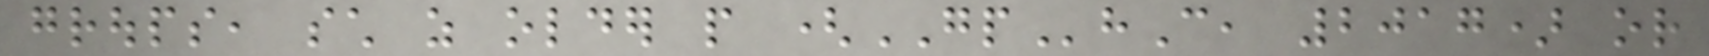groups, such as older people (GPhC, 2017) or
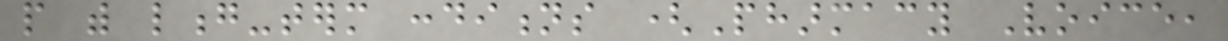people with long-term conditions (Pharmacy Voice,
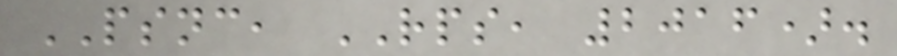PSNC, RPS, 2016).
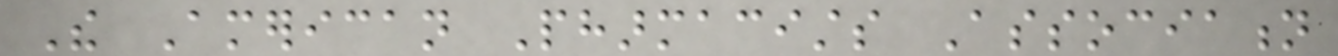The American Pharmacists Association
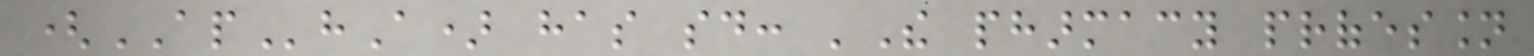(APhA) has said: 'The pharmacy profession
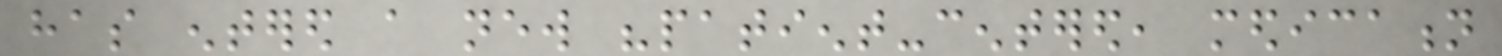has entered a new "patient-centered, medication
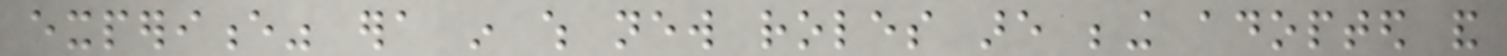experience" era in which new roles are being adopted and
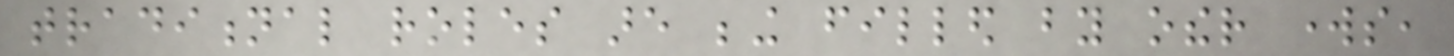traditional roles are being filled by other works,
